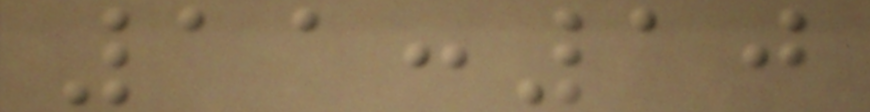11:10
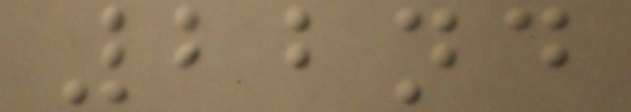22nd
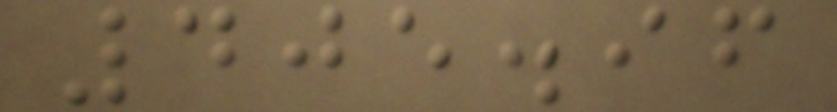405.96
